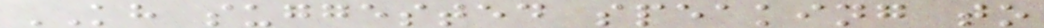KH suggested speaking to
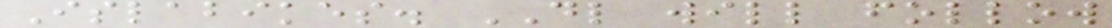Islabikes. DL will follow
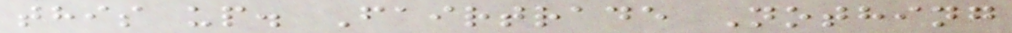this up. Fairtrade Nothing
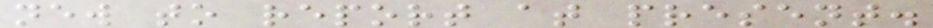new to report at present.
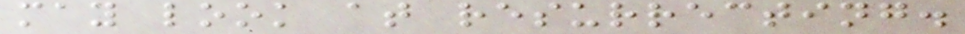may look at resurrecting.
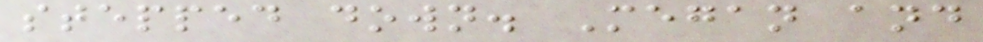stepped down. Megan and
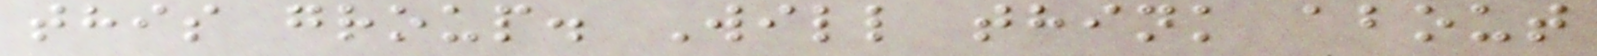this group. Will think about
